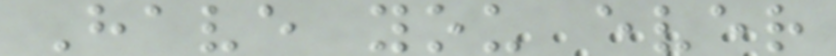Have you ever
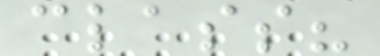class?
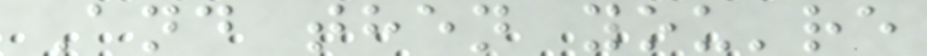And then you're
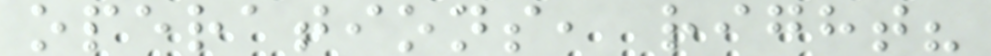operations, right?
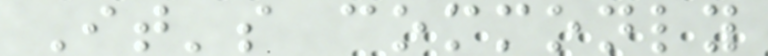It's commonly
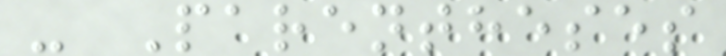- Parentheses
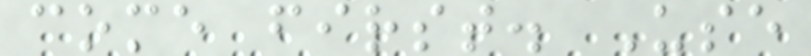come first. Use
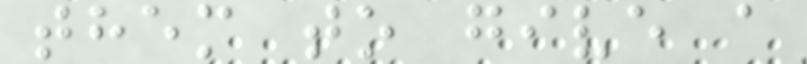them to give a
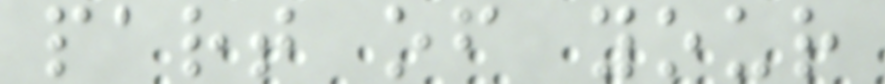part of your
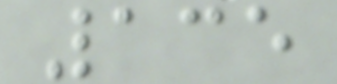135
